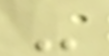-
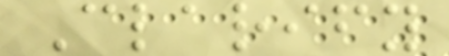Clarify
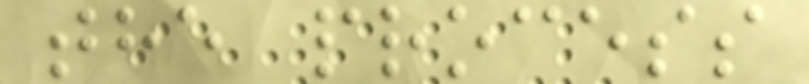the process
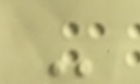-
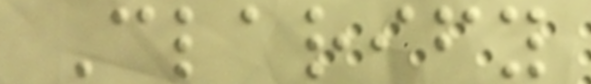Clarify
